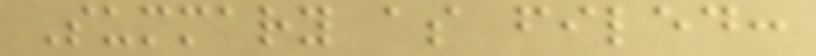Summary as filed:
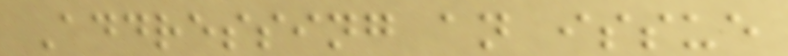Addressing an issue
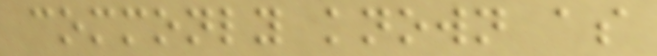commonly known as
